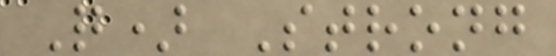Q) Strong
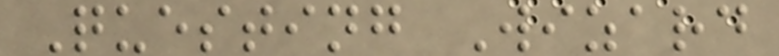Questing Wizard
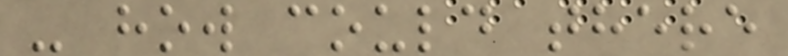- how could there
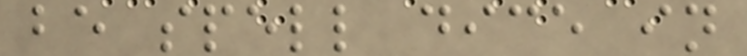be spell dice in
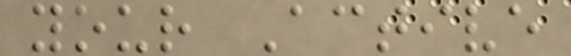your Active
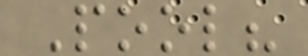Pool?
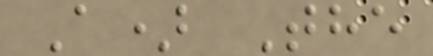A) The
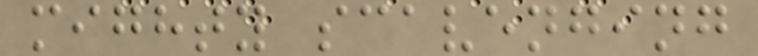mighty scavenging
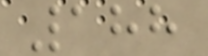188
